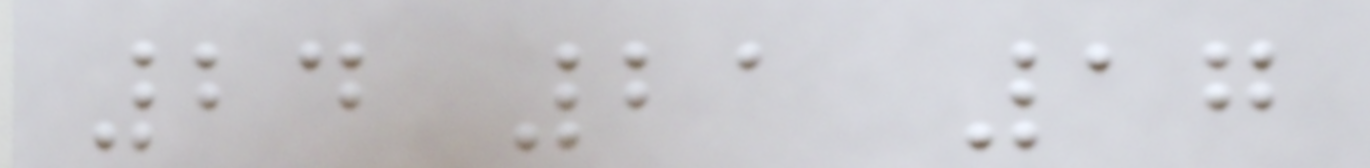24 21 17
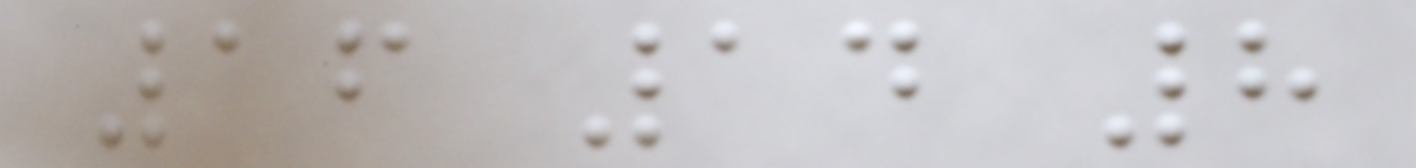16 14 8
